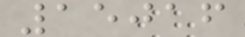15016
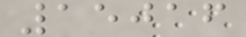15016
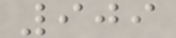909
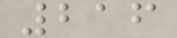216
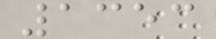1353
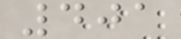401
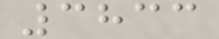3833
